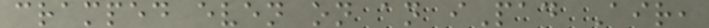cramped even on an iPad Air,
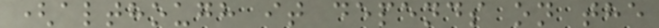(although it depends on the
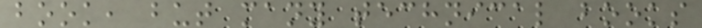book, but many technical books
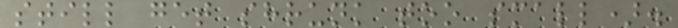still get shrunk too small).
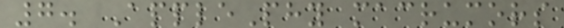7. ApplePhy macrumors
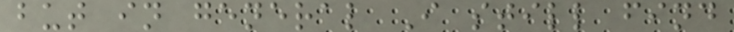but in general I still find
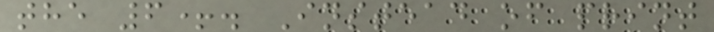the 6+. Instead of print
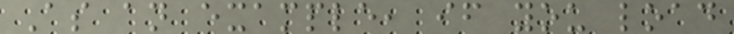As an example, if you load
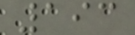193
